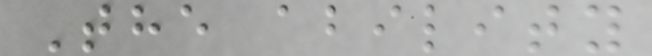The ability
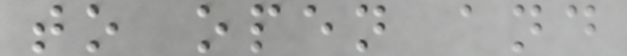to open and
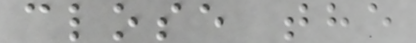close the
